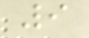9
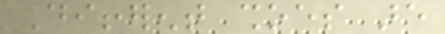Different shoes are
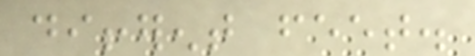different feet.
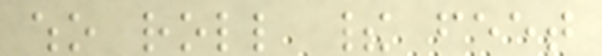who roll their feet
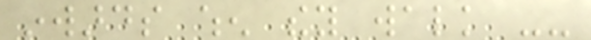inwards when they walk --
